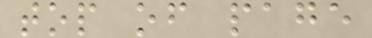top of page
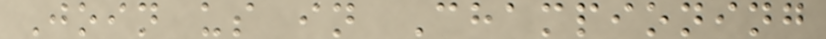Join us in Championing
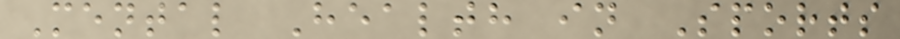Mental Health in Sports
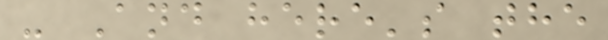- And here's the
